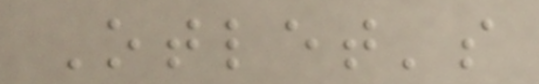Otlet's
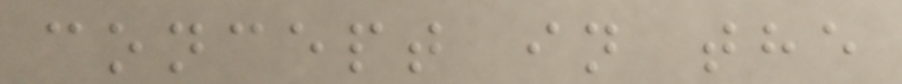concept in the
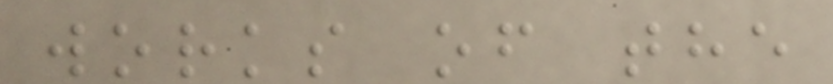works of the
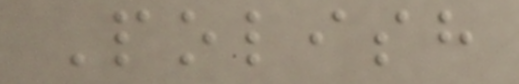Polish
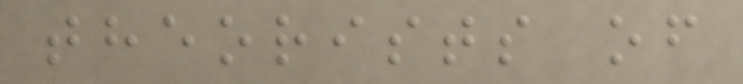theorists of
